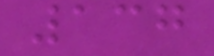137
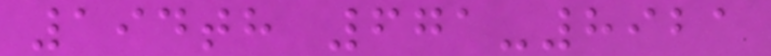194th 671-8921
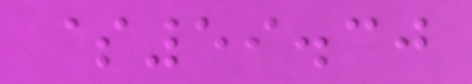$59.30
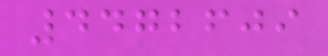4472609
